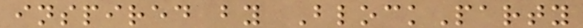inspired by BlockParty
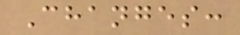Changes:
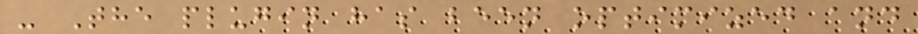- The plugin has been optimized and
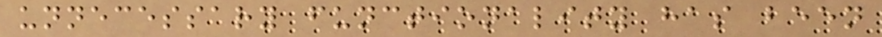unnecessary functionality has been
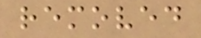removed
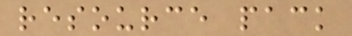resource pack
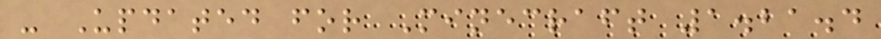- Updated for Minecraft 1.21.4
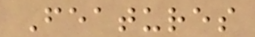Features
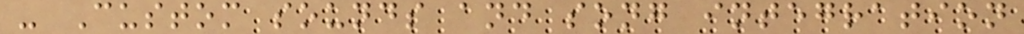- Custom sounds and song integration
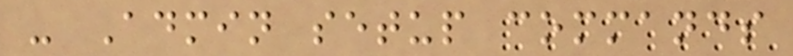- Admin setup commands
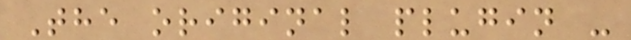The original plugin -
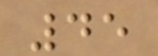45
